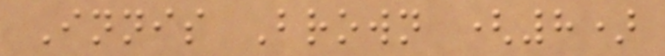Innis Brown (8)
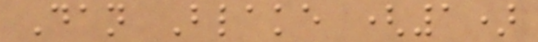Dan Blake (1)
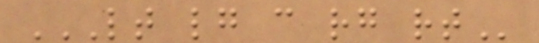LT LG C RG RT
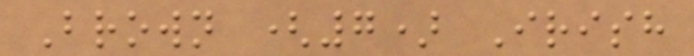Brown (7) Irish
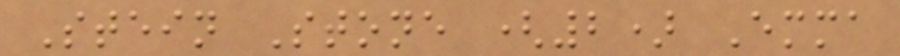Stein Stone (2) Emma
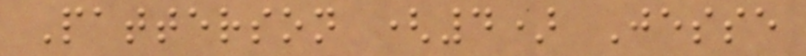Patterson (4) Jesse
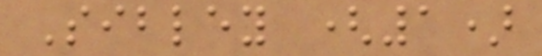Sibley (1)
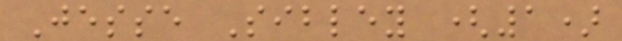Jesse Sibley (1)
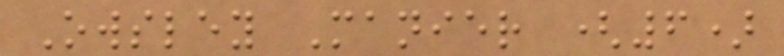Owsley Manier (6)
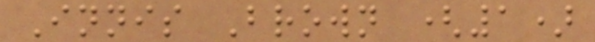Innis Brown (1)
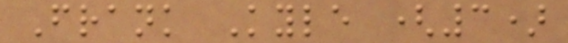Frank Kyle (3)
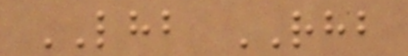LHB RHB
